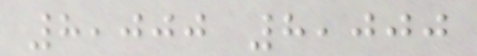8,000 8,000
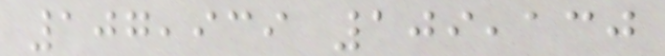107,939 109,130
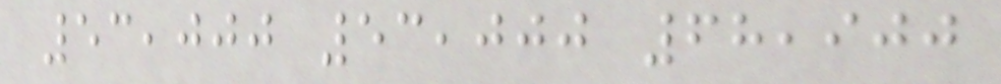53,000 53,000 68,900
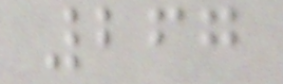267
